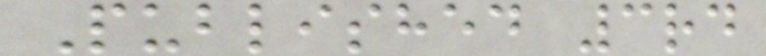Published 3rd
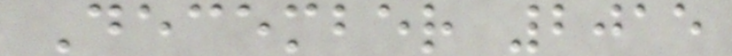December 2015
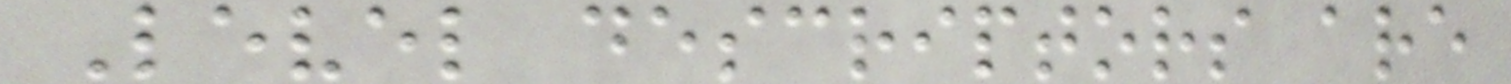Level descriptors are
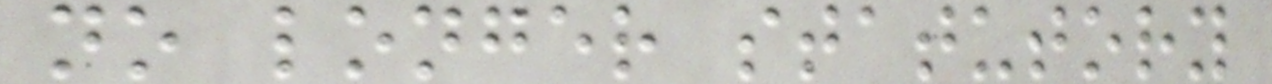no longer statutory
